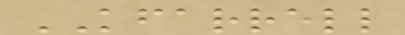KFARRELL
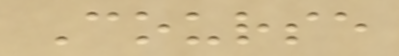Course
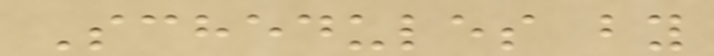Schedules by
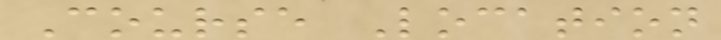Course Location
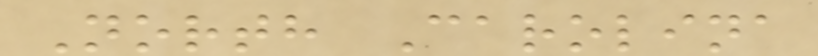North Carolina
